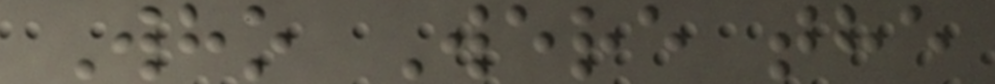Who Were the
